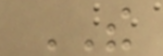THE
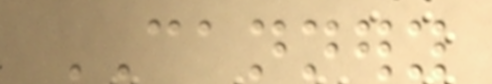CANNERY
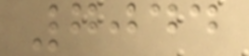7044
